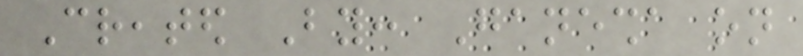Created By: Ganesha on
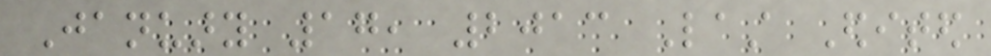January 17, 2013 Last Edited
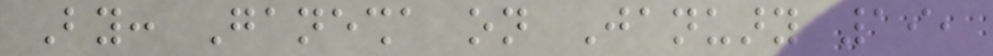By: Ganesha on January 19,
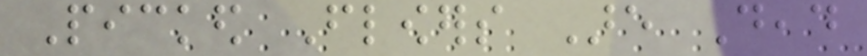Picked Flowers Are Dead
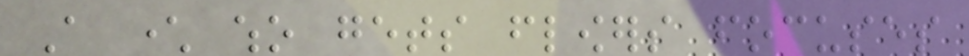A character who gets flowers focuses
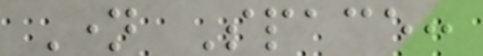Name Space:
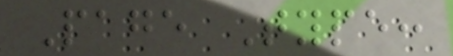Page Type:
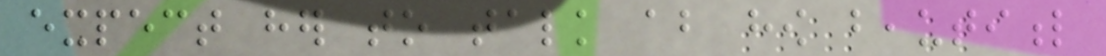expect her to talk about how beautiful
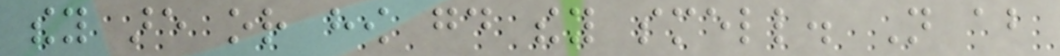they are or how good they smell. Not about
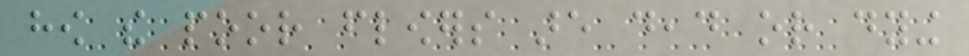how the poor flowers are dead or dying
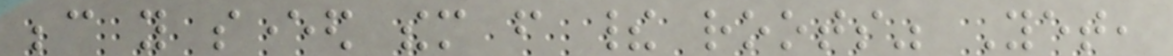because you severed them from their roots" Yet,
